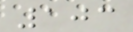103
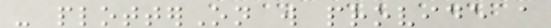- plotterOn will provide a
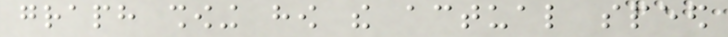graph showing how the actual speed
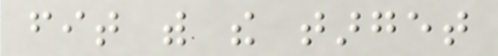fit with the target
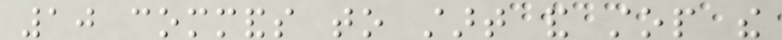10 commands to start and stop the
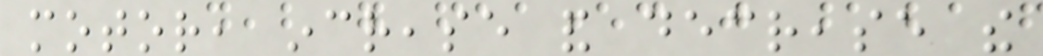motor, increase and decrease the
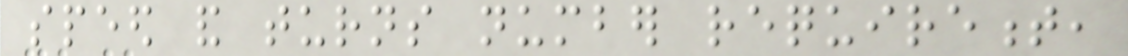speed and turns number requirement,
